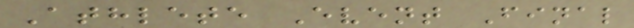Athlete Event Final
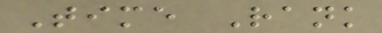Time Rank
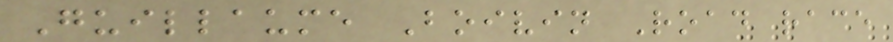Guillaume Boivin Road race
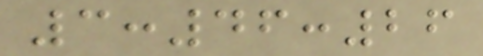3:46:26
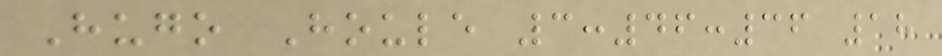Hugo Houle 3:46:36 18
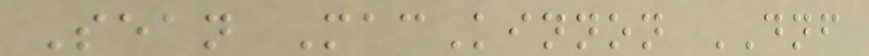Sean MacKinnon DNF
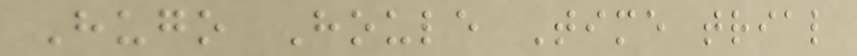Hugo Houle Time trial
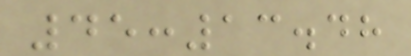45:13.48
